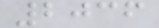2036
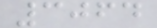3064
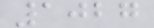1027
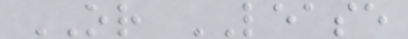OR LEASE
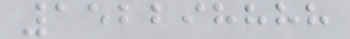152298888
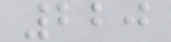220
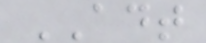ADT
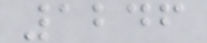1246
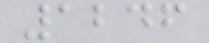1246
